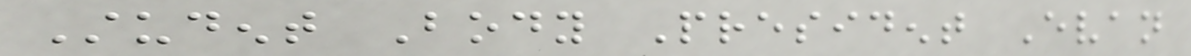Student Body President Evan
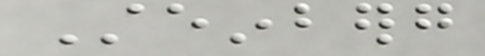Steinberg
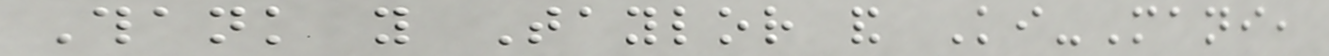Thank you Taylor and Ki-Mani,
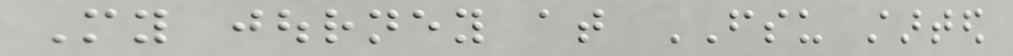My journey at FSU started
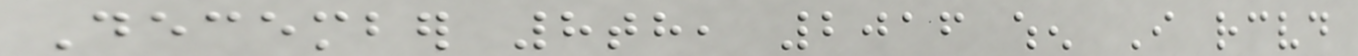December 8th, 2016 when I received
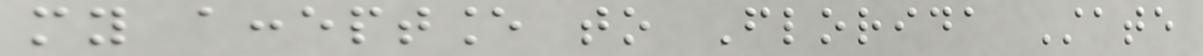my acceptance to Florida State
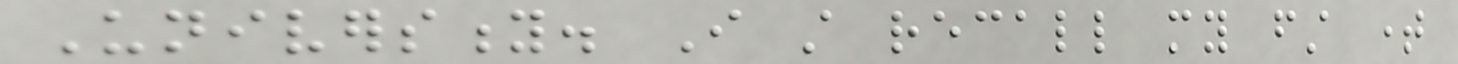University. I still recall my first time
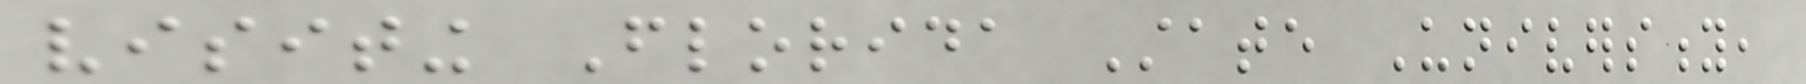visiting Florida State University,
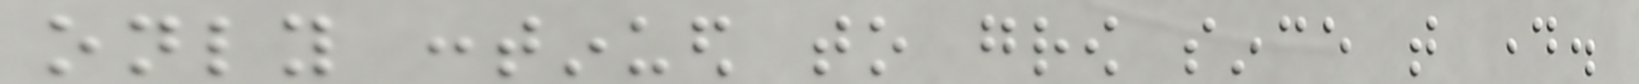only continued to grow since that day.
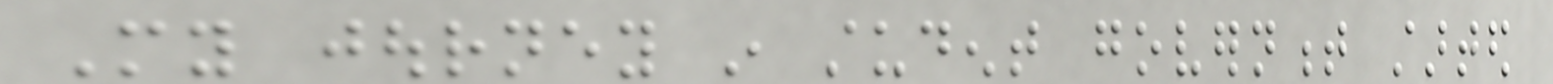My journey in student government started
